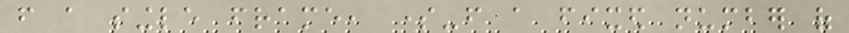from a single frame, some-from a fixed number of
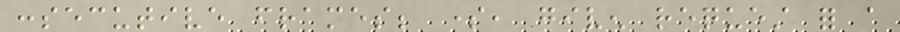consecutive frames; some, given request for a
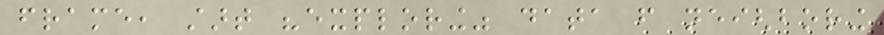frame, start "exploring" data from neighboring
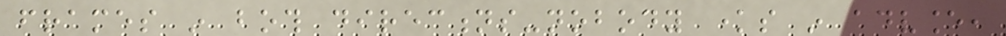frames in both directions-nobody knows in advance,
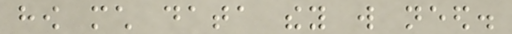how much data they will need.
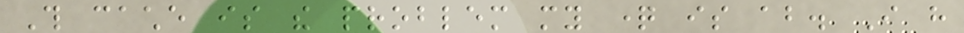This cache is the problem my question is about. I have
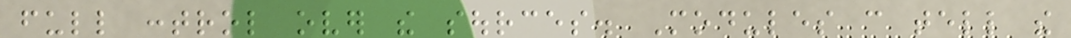full control over the sources. Modules can tell the
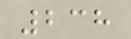238
